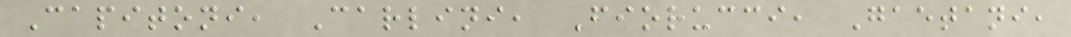Capitoni, Carlini, Fiorucci, Gaetani,
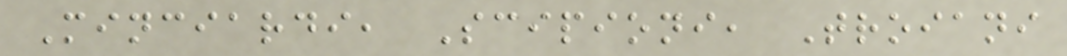Minciardi, Scipioni, Troiani
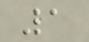1
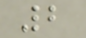2
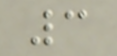3
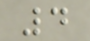4
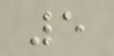5
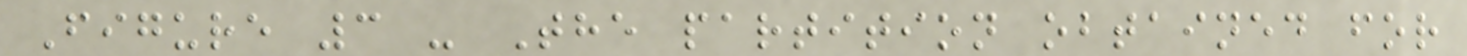Figure 3 - The partition obtained for
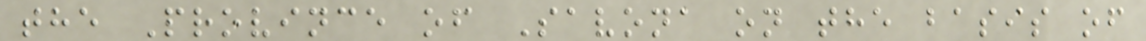the Province of Savona on the basis of
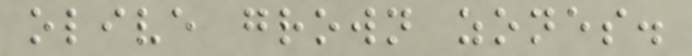olive grown zones.
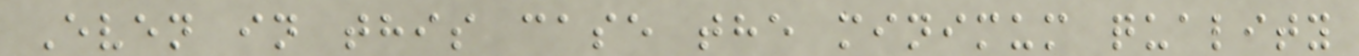Even in this case the minimum quality
